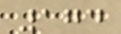174
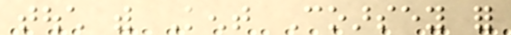touch with Kent Coarsey for
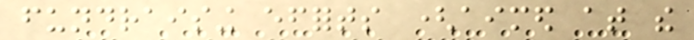fundraising efforts (aimed at the
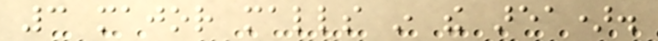3 major malls in the area).
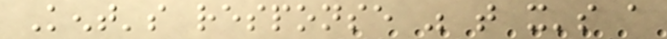Kent's response was that it's a
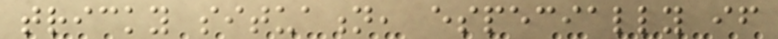tricky situation, especially if
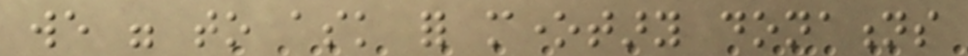we were to ask for monetary donations
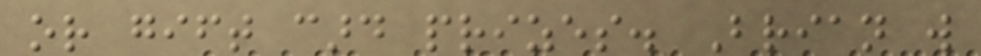or gift card prizes. Brian will
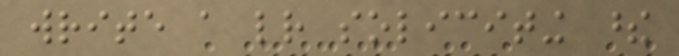write a letter soliciting these
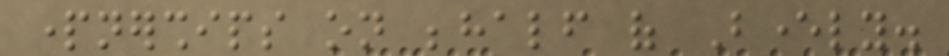partnerships on behalf of Beverly.
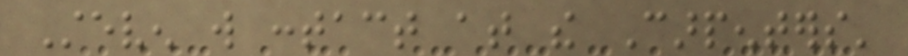Steven will contact at the Carpenters'
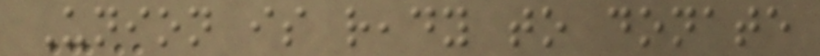Union is ready to donate
